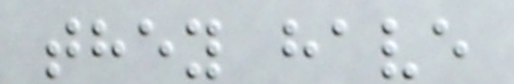they have
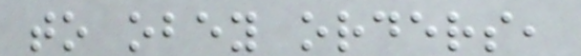to obey orders,
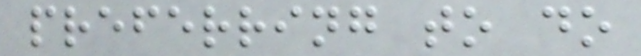preferring to do
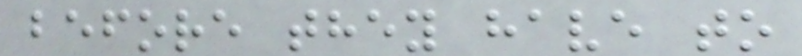before they have to
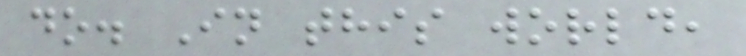do. In this world,
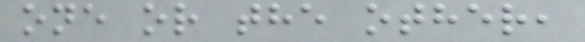one or the other,
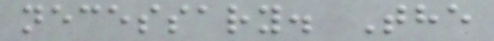necessary. The
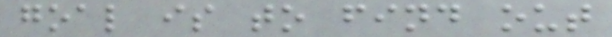goal is to find out
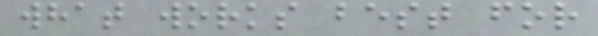what works best for
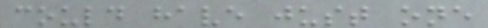could have just one
